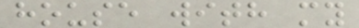house with my
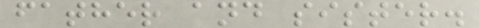father and sister.
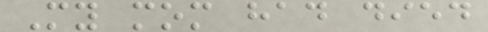My mom had died
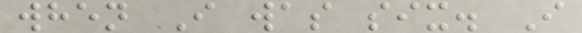when I was six. I
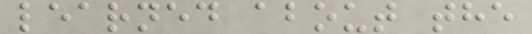learned about the
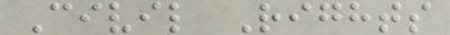Civil Rights
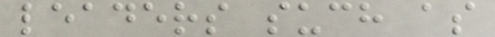leaders such as
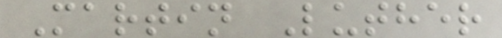Martin Luther
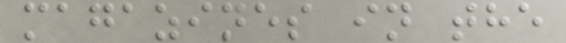magazines in the
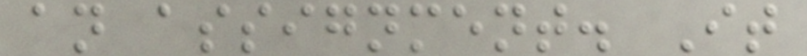an assignment. It
